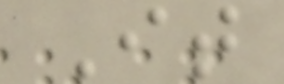It
